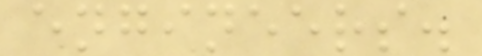engineers.
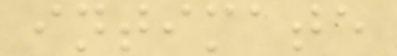intimate
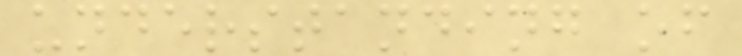understanding of
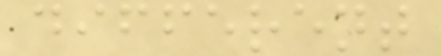different
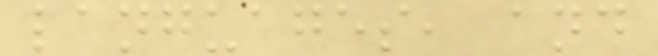languages, and
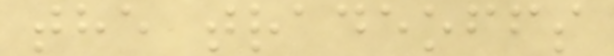the tradeoffs
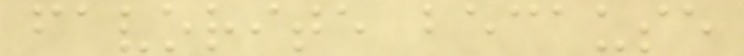favorite because
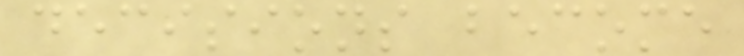decisions become
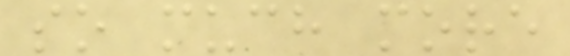so much more
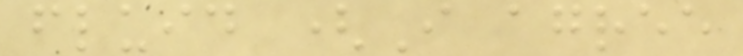fluid (I agree
